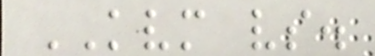KVM vs.
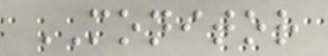MONITOR
